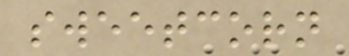sweetcorn
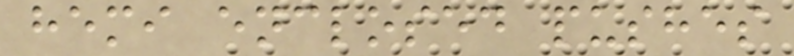hemi enclosed pushes
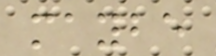maybe
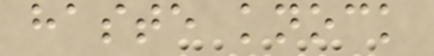haste knock
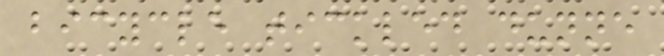bicycle tickled dunne
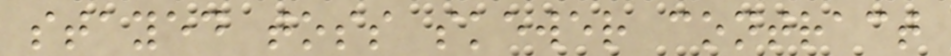stayed toss skewer contract
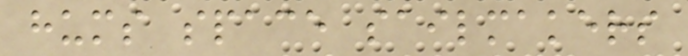hums space sailmakers
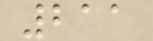211
